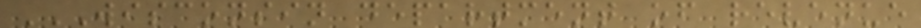WISCONSIN DEPARTMENT OF REVENUE
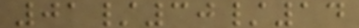01/30/14
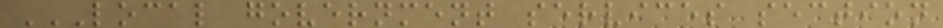LOCAL GOVERNMENT SERVICES SECTION
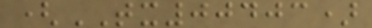(TX00403)
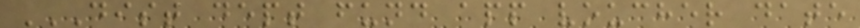DIST DEPT FUND APP VOUCHER DATE
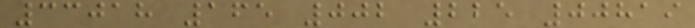33018 165 002 225 00819
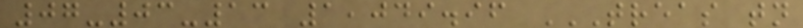07-03-13 1,049.96 TREAS TN
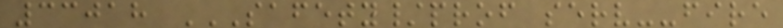33018 SAFETY/PROF SERV--FIRE
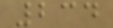234
